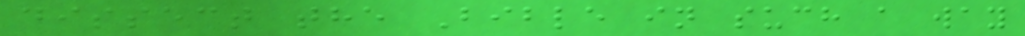dissect the Bible in such a way
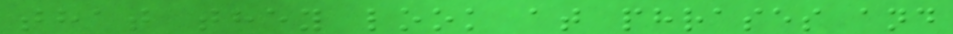that they look at phrases and
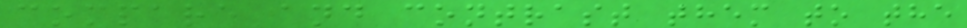compare and contrast them to the
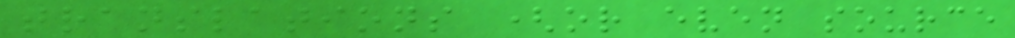translations (or even source
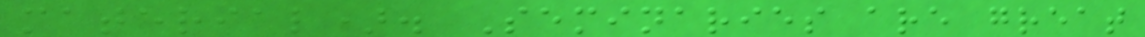material). Seminaries are great
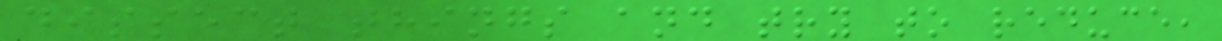dissect things and try to reduce,
